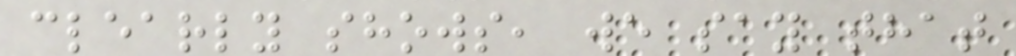clearly shows, we say that
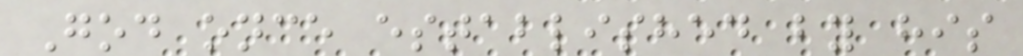God once established by his
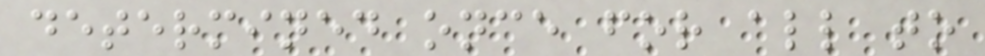determined once for all to
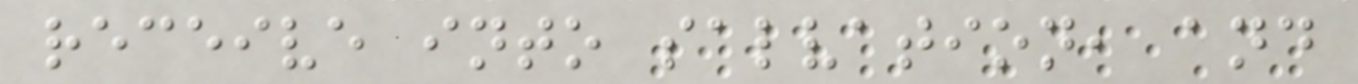receive into salvation, and
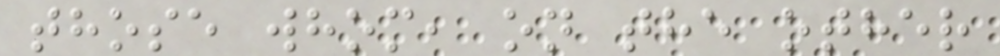those whom, on the other
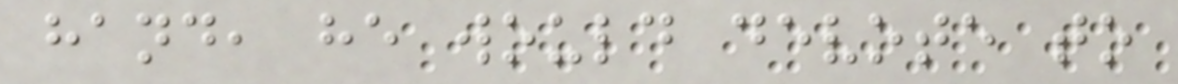hand, he would devote to
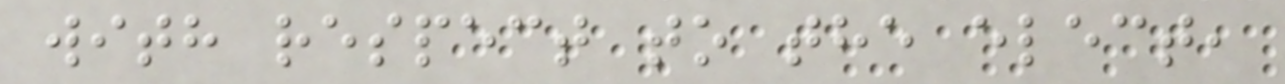with respect to the elect,
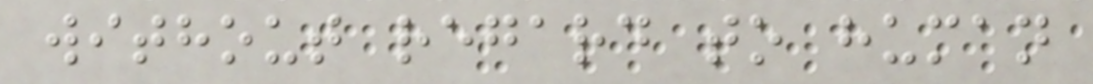without regard to human
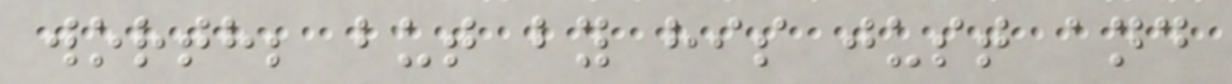worth; but by his just and
